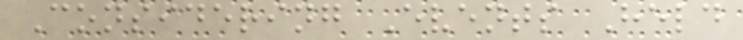Considering Events Held
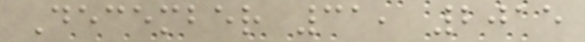December 31, 2015
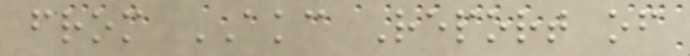from AKC Report of
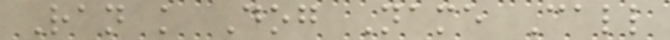Ran k Dog Name Call
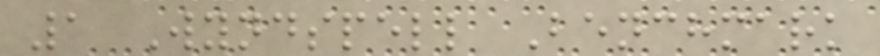1 Wyndspell Benchmark
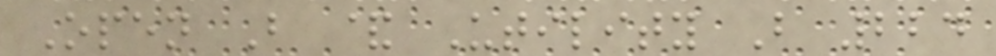Open B & Utility B 224
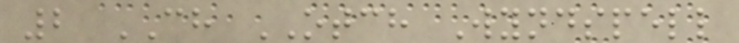2 CH OTCH Wyndspell
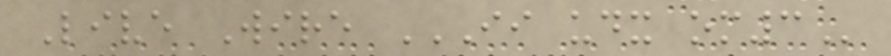Live Wire II UDX OM3
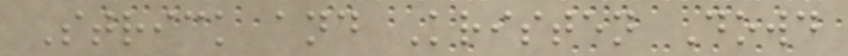Strick and Kristen Dowd
